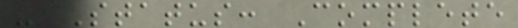- Status: Complete
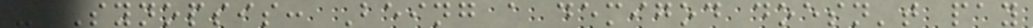- Synopsis: Being a demigod doesn't pay
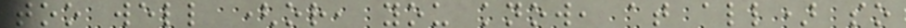too well (or, you know, at all) so
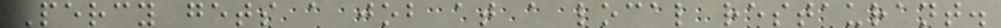Percy gets a job at a local restaurant.
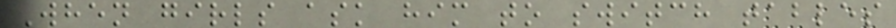When girls ask him to switch tables
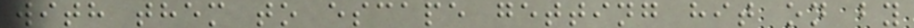with them to escape getting hit on by
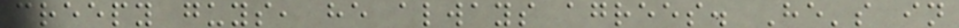creepy guys, he always agrees. He's in
